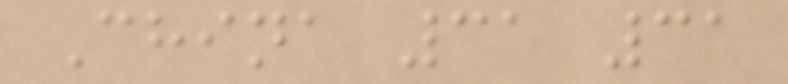China 31 31
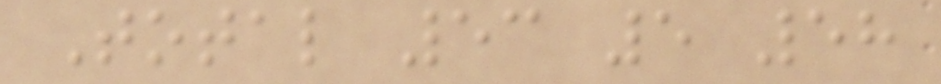Total 53 5 58
